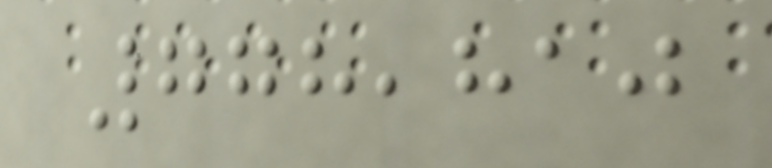778,810
